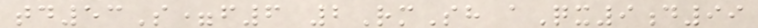td53S=f6 2RmSh aQx9d99
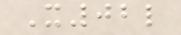X02l
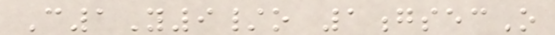C1Y9/o 1gsecO
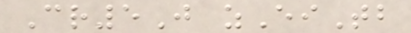Cr5J zEiTb
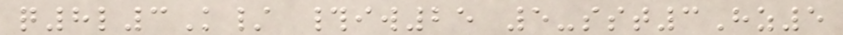q8l3K/ #iw25 5-sst3Hz5
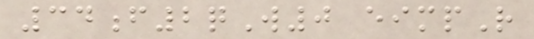34f2qW0 eimpR
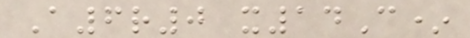A6r0 x14C*
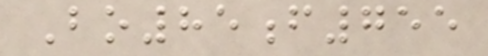Bo85f755
